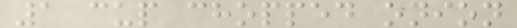1 cup chopped onion
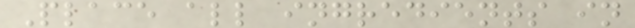Place all ingredients in
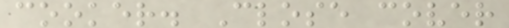cooker. Close cover
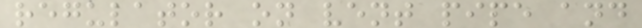regulator on vent pipe and
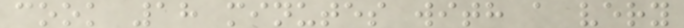cook 18 minutes with a very
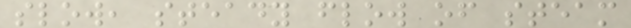slow, steady flow of steam
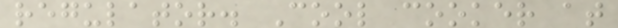regulator. Cool cooker at
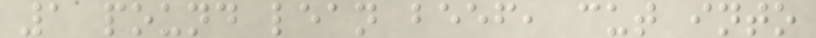1 pound lean beef, cut into
